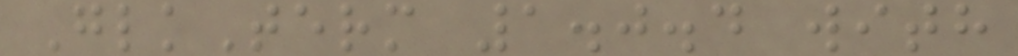GlkTerm 1.0.4 with
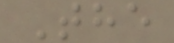The
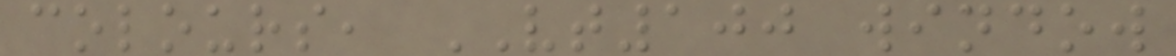colours, VT100 window
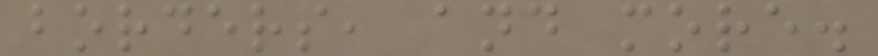borders, and more.
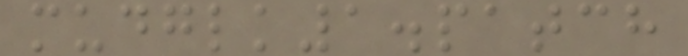mudglk1.patch
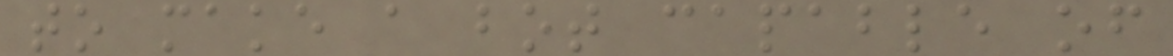to make a bot capable of
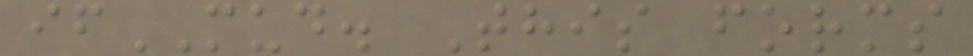ifMUD. This forms
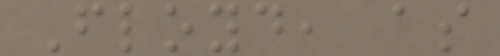Floyd, as
